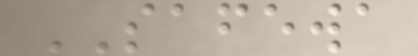SAFEWA
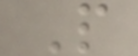P
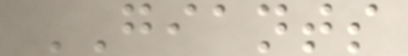GIANTS
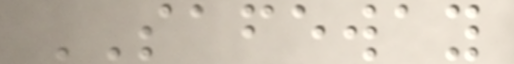SAFEWAY
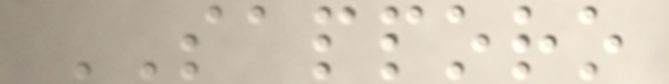SAPPORO
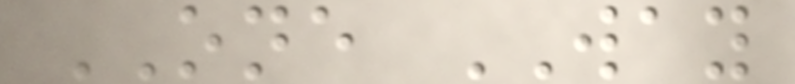ONE WAY
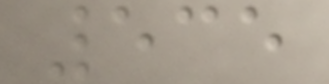535
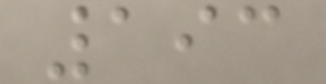193
